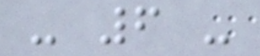- 6 -
